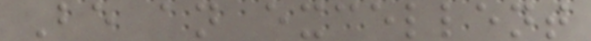Be an excellent
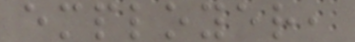employer,
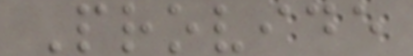Provide
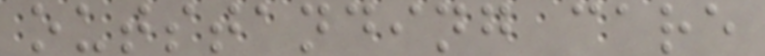outstanding care
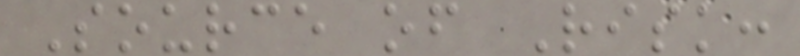Source of Risk:
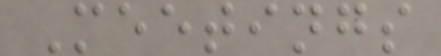Meetings
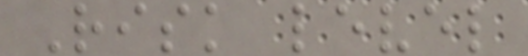Risk level
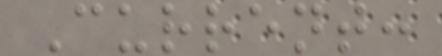Current:
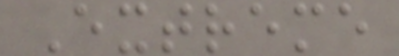Extreme
